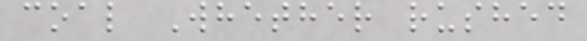coal Whether rushed
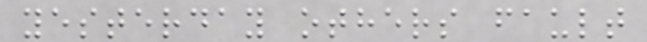yesterday others fault
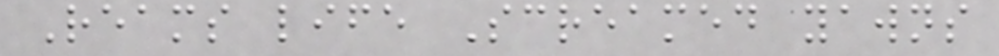Reams life Screamed yawns
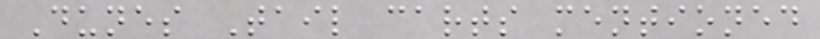Dunes Tail carts mentioned
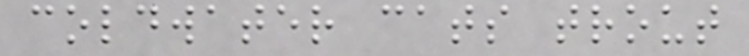coldwater cats trout
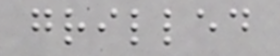grilled
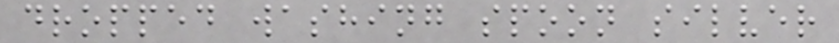dropped washing spoon silver
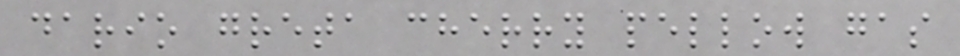dario greta cherry pellow gas
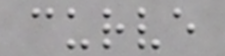curve
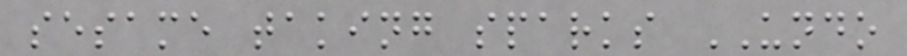sesame taking sparks UNDO
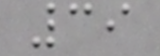39
